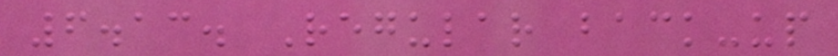6.13. Regular back-up
